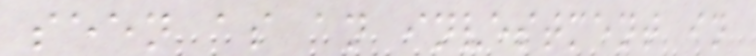seen as an investment in
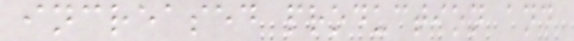increased production and
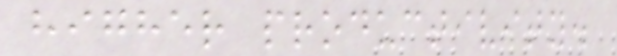higher productivity.
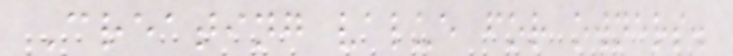Creating value for owners.
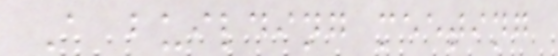A building meeting
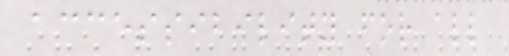accessibility for all
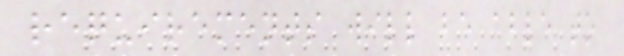requirements will be able to
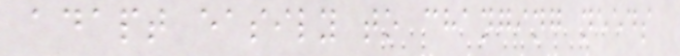adapt easily to changing needs
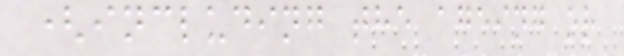(including the ageing or
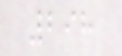298
